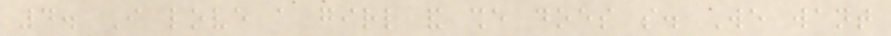4. I love a girl and she does so. We want
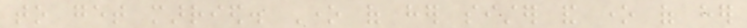to get married. One of her sister and one of her
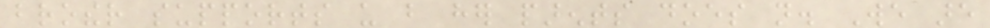brother supports us but her parents does not. We are
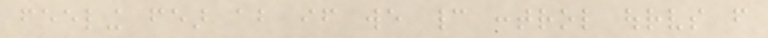feeling fear about if we cannot control ourselves from
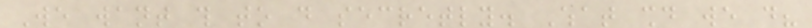We want this to do secretly. What should we do?
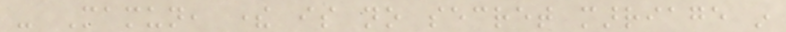- Mamun, there is no secret marriage in
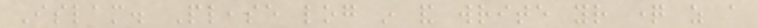Islam. Please log in and write your question as a
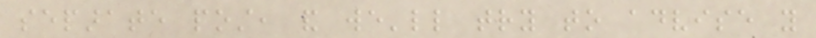separate post, and we'll try to advise you
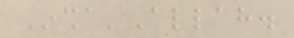Insha'Allah.
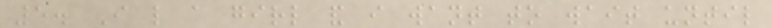5. I like a girl and i want to wait until
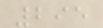295
